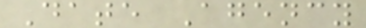Date Agency
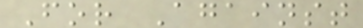For Against
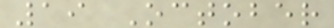19 October
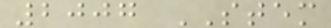2007 STEM
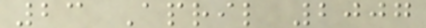23 April 2007
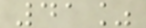41%
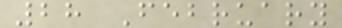28 February
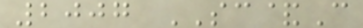2007 SC&C
